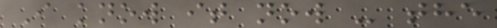I know it now - the
